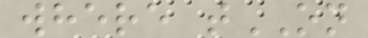where tON
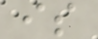is
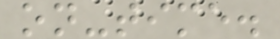on-time.
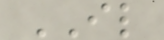IL
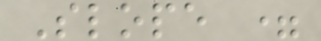Slope =
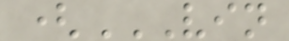(VIN
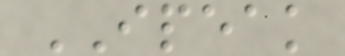IPEAK
